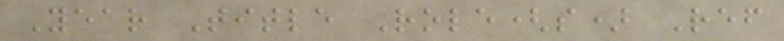Year Title Role(s) Ref
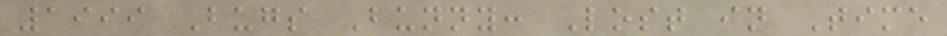1999 Bugs Bunny: Lost in Time
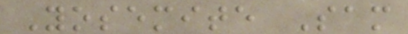Yosemite Sam
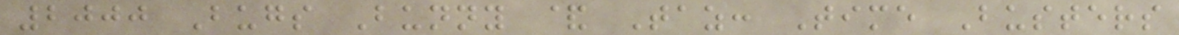2000 Bugs Bunny & Taz: Time Busters
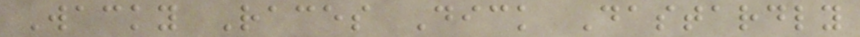Wacky Races Dick Dastardly
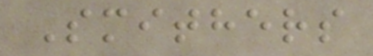Smithers
